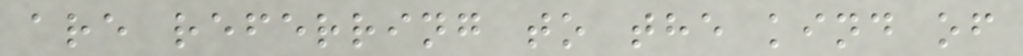are referring to the kind of
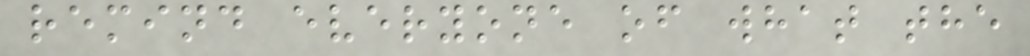remind everyone of what the
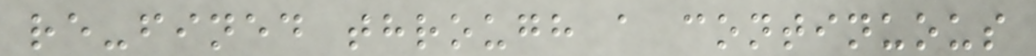re-fined through a continuous
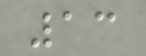13
